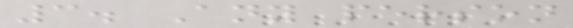3. Any person
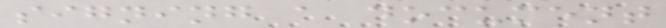signing a document
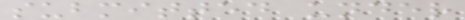submitted under
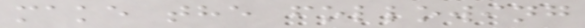make the following
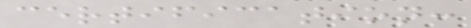certification:
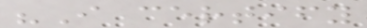"I certify
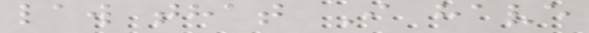law that I have
